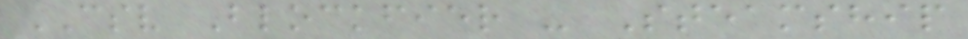CSV Blockfier - Steamship
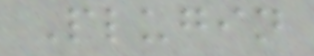Plugin
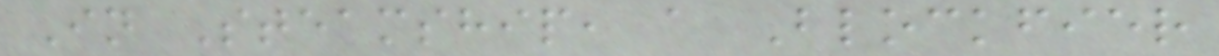In Steamship, a Blockfier
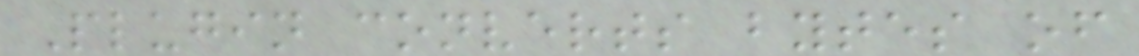Plugin converts bytes of
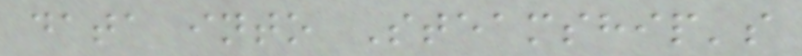data into Steamship's
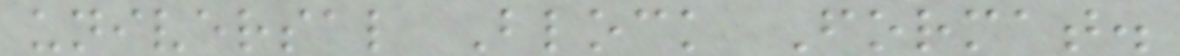universal Block Format.
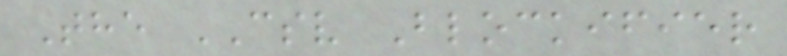The CSV Blockifier
